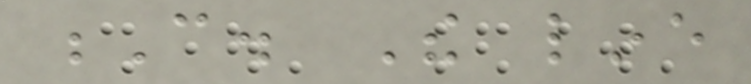C. The line
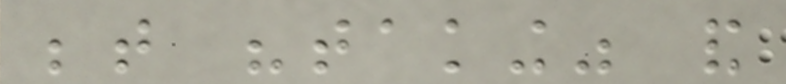between "taking" and
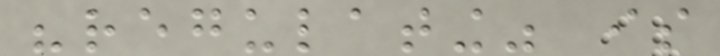"regulating" is
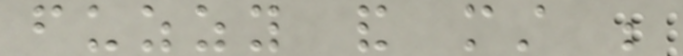fuzzy and must be
